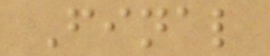Final
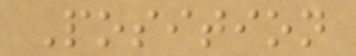Position
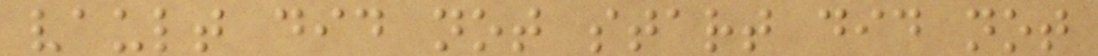vault did not start did not
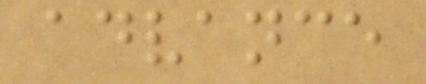advance
